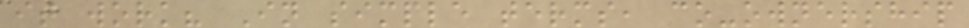it work? In simple terms, co-ownership
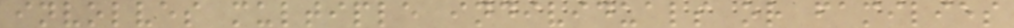involves multiple individuals or families
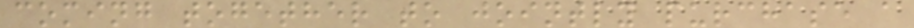coming together to jointly purchase a
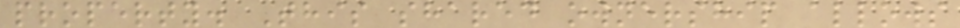property. This shared ownership allows
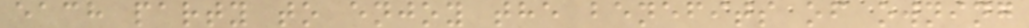each party to enjoy the benefits of owning
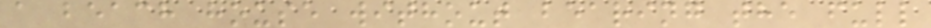a beach house without bearing the full
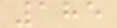185
